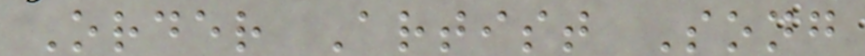Order Artist Song
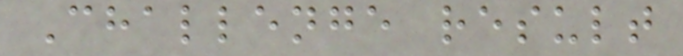Challenge result
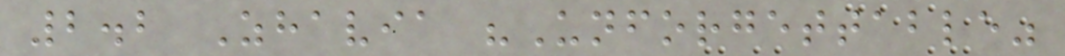2.2 Zhavia "Unforgettable"
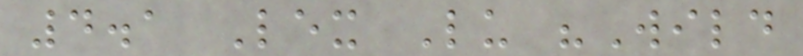4.1 Lex Lu "Wild
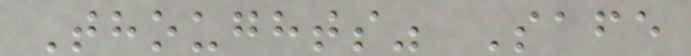Thoughts" Safe
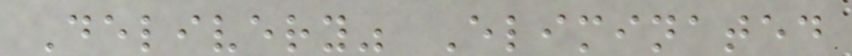Delivery" Eliminated
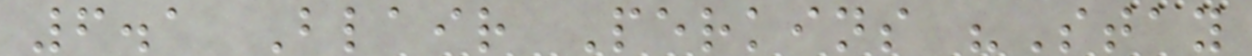6.1 Blair Perkins "Stay
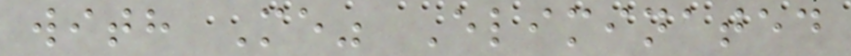with Me" Eliminated
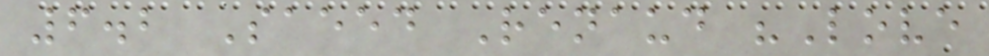6.2 Saeed Renaud "Love
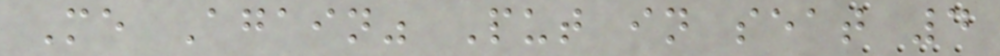Me Again" Put in seat 4
